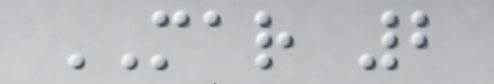MAR 2
